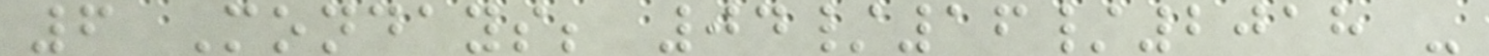6 Mondays; 04/16/2018 -
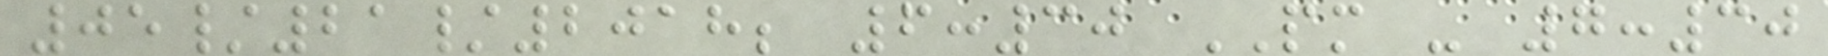05/21/2018; 6:30 PM - 7:30
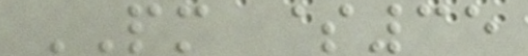PM $35
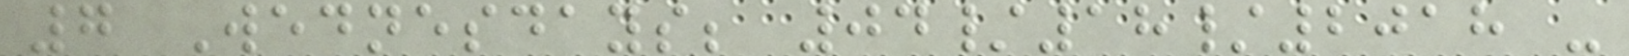7 Wednesdays; 04/18/2018 -
